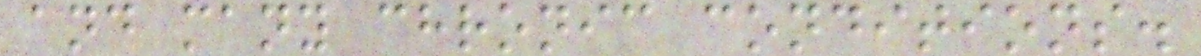and many chronic conditions.
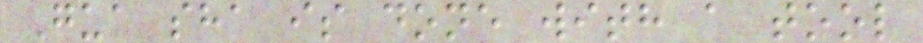Gua sha is done with a tool
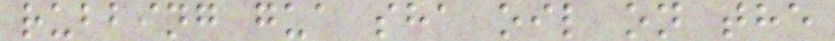rubbing gua sha oil on the
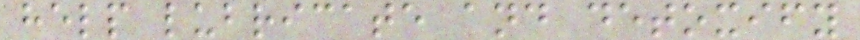help lubricate and detoxify
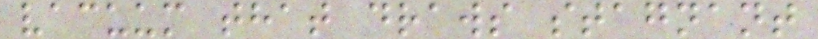vacuum that draws stagnant
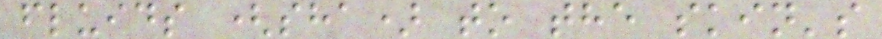fluids (sha) to the skin's
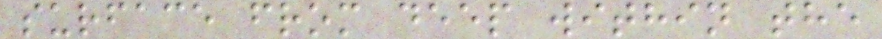surface from deep within the
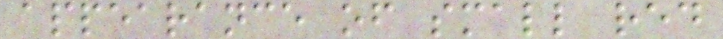appearance of small red
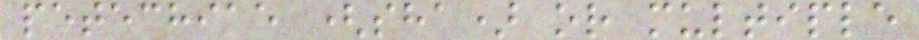petechiae (sha) or multiple
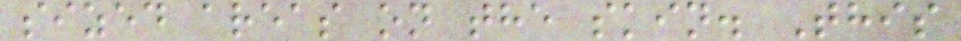sized areas on the skin. This
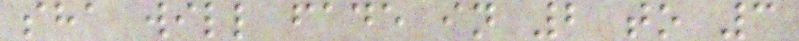sha will fade in 2 to 3
